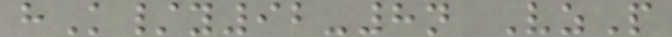hK/y92-8n VzP
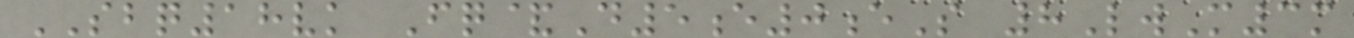SBQ18vk Fq&D5e0eS 8LwM3m
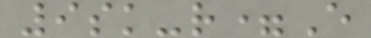9sk-r=E
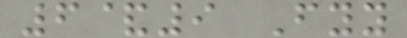6&9 Fyy
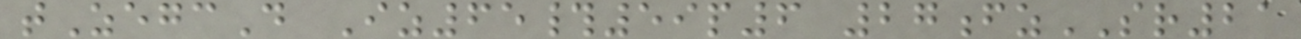tZegcD Iz65#59p6 27fzSR21
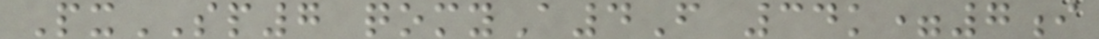PxSP7 qomyA4F 34k=7i
